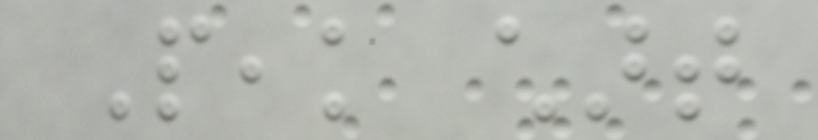Peak chart
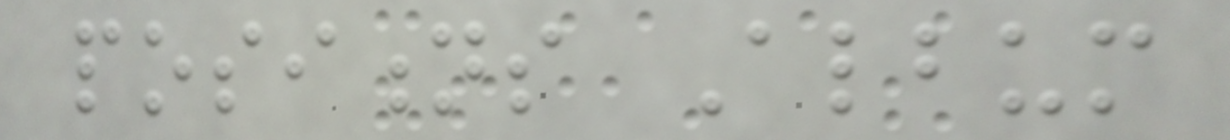positions Album
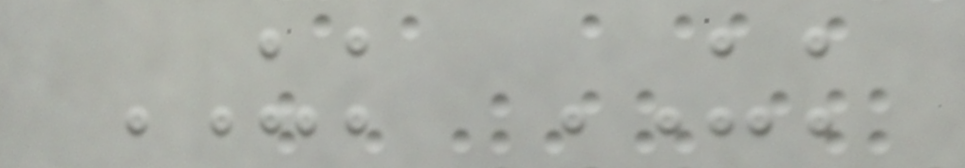UK UK
